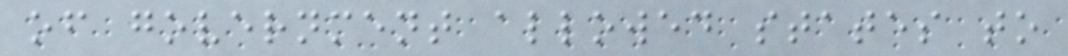of government allowed states to
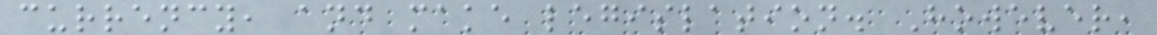currency, and make legislation. However,
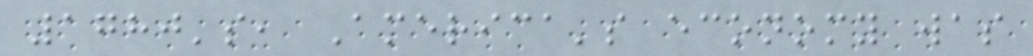1780's, America's economy was
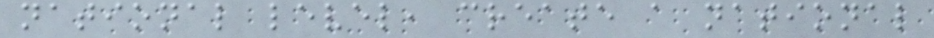national level, create a national
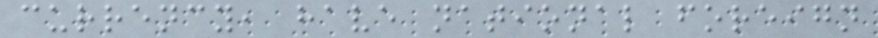currency, have national foreign
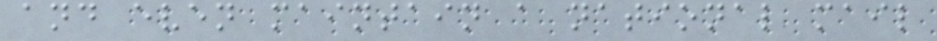and even maintain a national mail
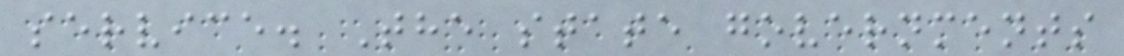service. The state governments
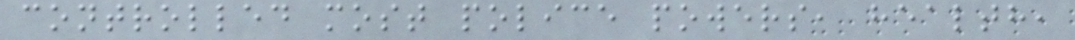controlled most police powers, health,
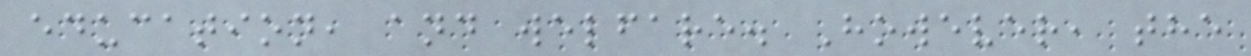education, and welfare. However, the
